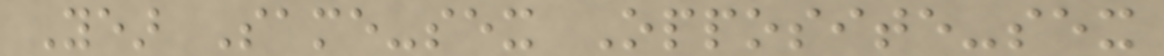Year Same-sex Opposite-sex
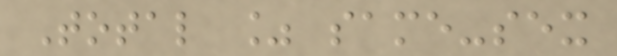Total % same-sex
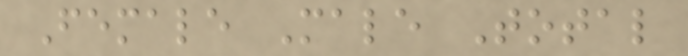Female Male Total
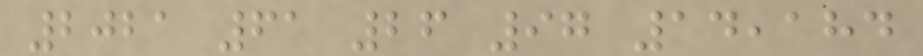2021 61 26 97 14,184
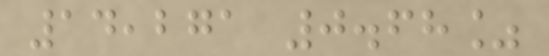14,271 0.68%
